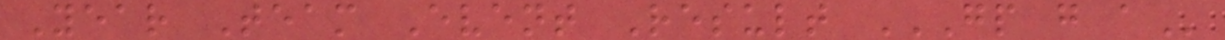Year Team Event Result GP G A
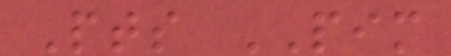Pts PIM
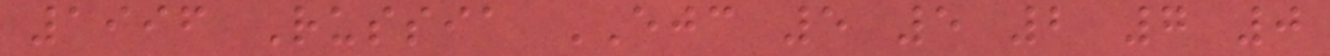1996 Russia EJC 5 5 2 7 0
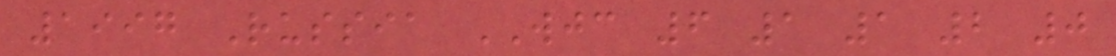1997 Russia WJC 6 1 1 2 0
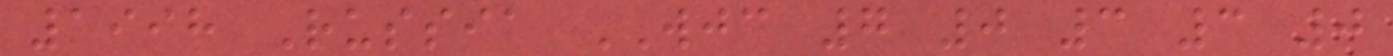1998 Russia WJC 7 0 3 3 0
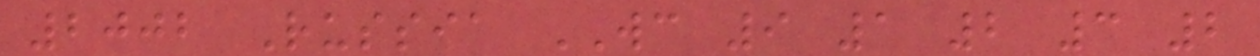2002 Russia WC 9 1 2 3 2
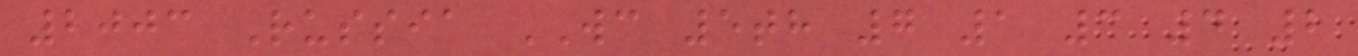2003 Russia WC 5th 7 1 3 4 2
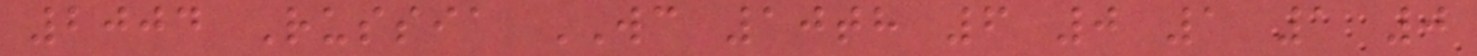2004 Russia WC 10th 6 0 1 1 0
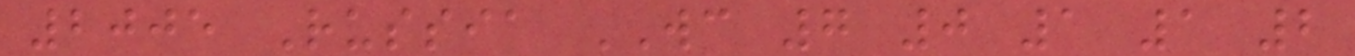2005 Russia WC 7 0 1 1 2
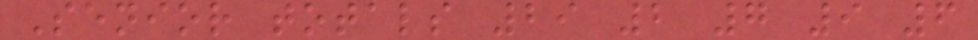Senior totals 29 2 7 9 6
